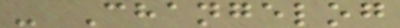- Changelog
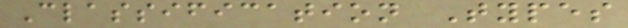Classification Types
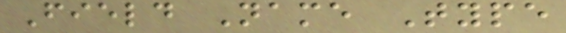Field Name Type
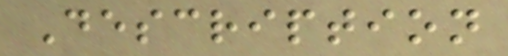Description
